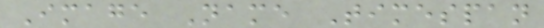Image Name Timespan
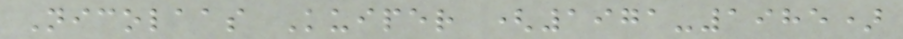Nicolaas Kuiper (1971-1985)
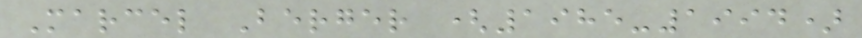Marcel Berger (1985-1994)
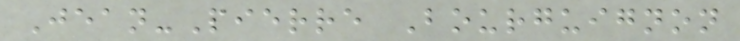Jean-Pierre Bourguignon
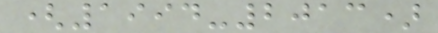(1994-2013)
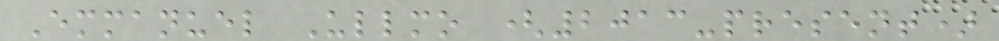Emmanuel Ullmo (2013-present)
